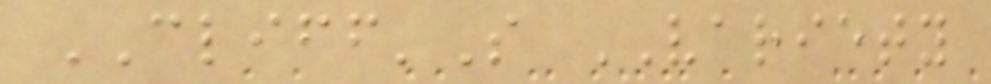CLIFF'S VARIETY
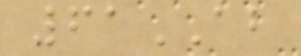61AB
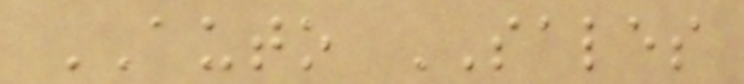AUTO SALES
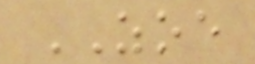ZOE
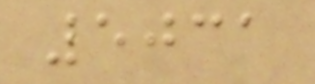5031
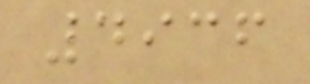4936
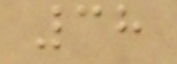38
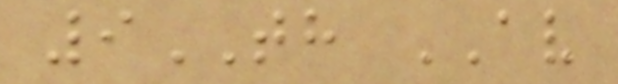9TH AV
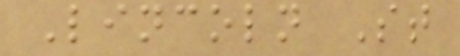Lincoln St
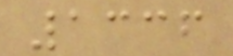1336
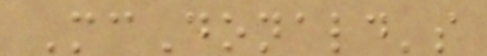McDonald's
